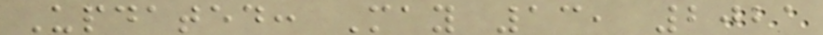Updated: May 13, 2021
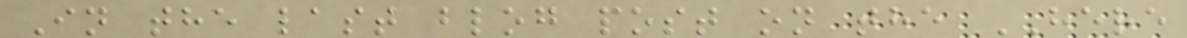In the last blog post on the HERE
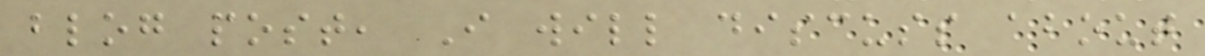blog post, I will discuss about
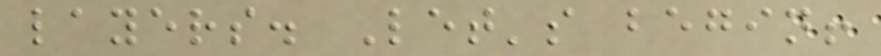layers. Let's begin!
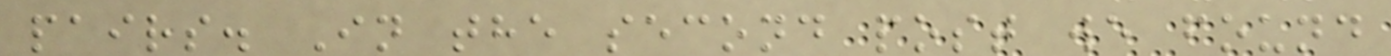pairs. In the second post we found
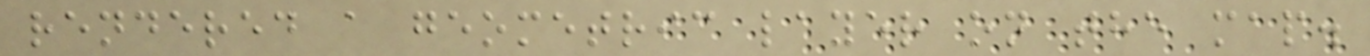rendered a geometric layer on the map.
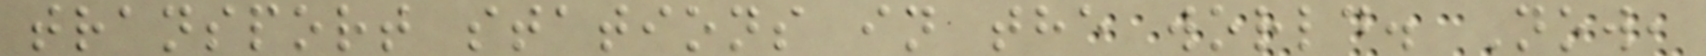transport stations in the world. Now,
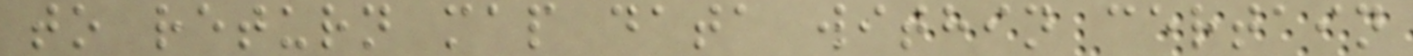to return map data within certain
